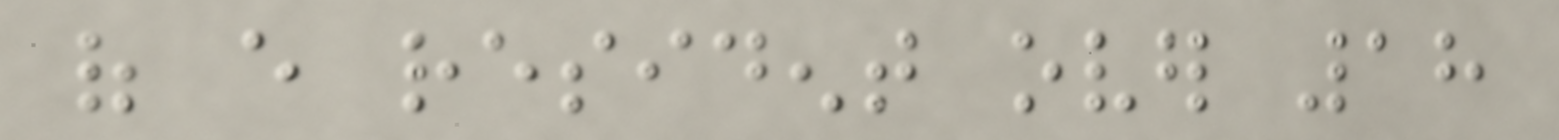of every resident over 18
